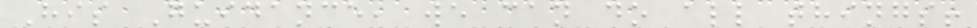His Guidance, we can do all things!
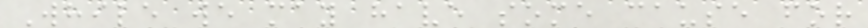While we may have some cause for
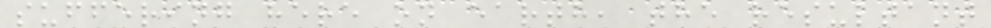suffering here on earth, the resultant
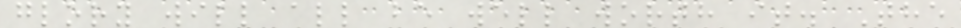glory will all be well worth it. The
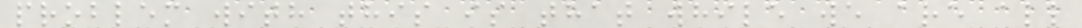problem with this is that while we are all
